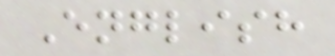English
